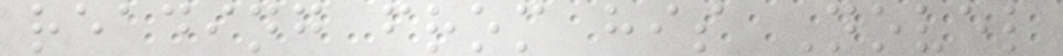reading from his Novel
